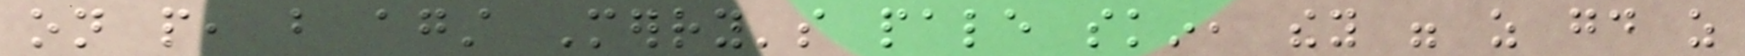on people, but against Merry's pale skin, they were as good as
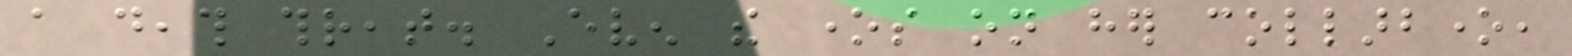a death threat. Even the ones on her collarbone,
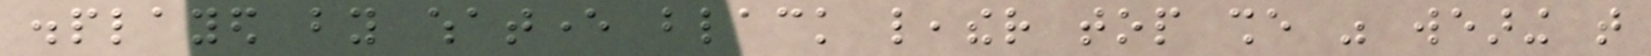displayed by whatever black leather top she was wearing that
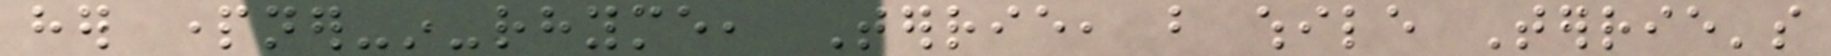her partner-in-rhyme, Terrie, but while Terrie's
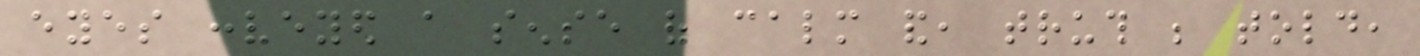eyes conveyed a sense of calm and, truth be told,
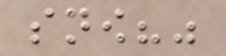snow?"
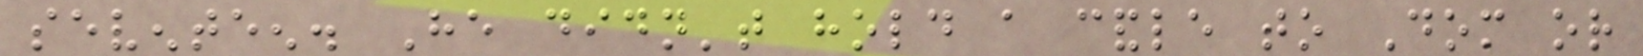seventeen. He didn't hold a candle to Dom or
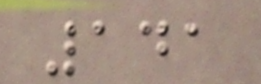141
